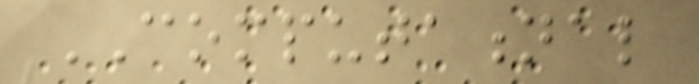COMPUTATIONAL
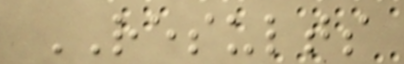RESULTS
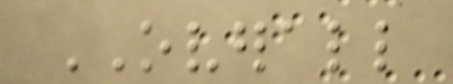OVERALL
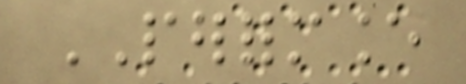PERFORMANCE
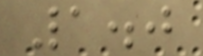1.0
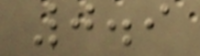0.9
